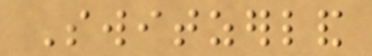Switzerland
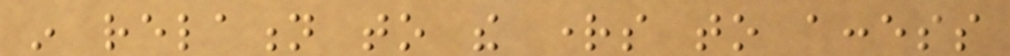in relation to the rights to access
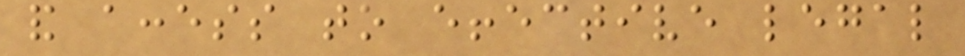and access to effective legal
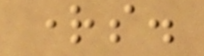rights.
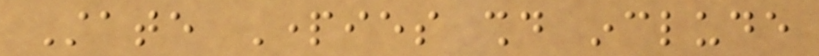State Parties should include
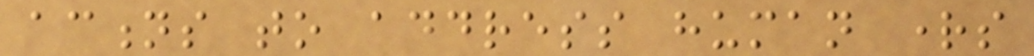actions to address human rights
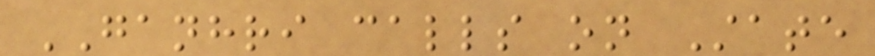GANHRI calls on State
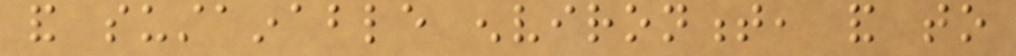and sustainable environment, and to
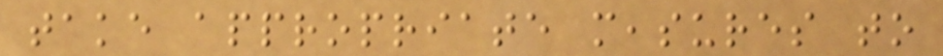take appropriate measures to
